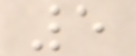5
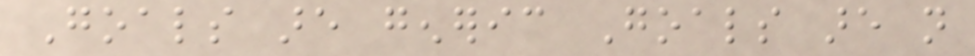Goals are generic Goals are not
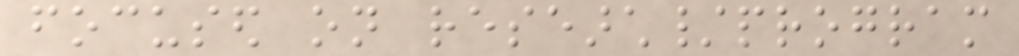focused on research/program
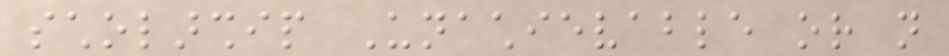scholarship Unachievable or not
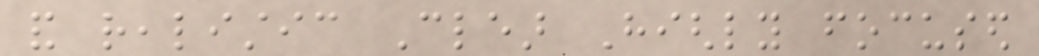and realistic Clear Highly focused
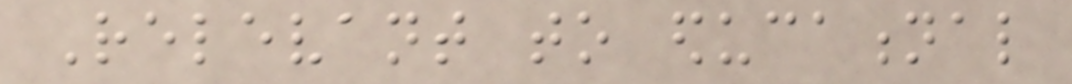Relevant to educational
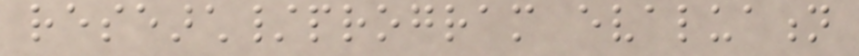research/program evaluation
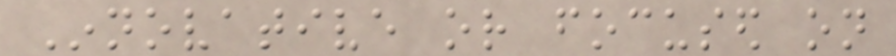Innovative or focused on
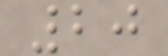20
